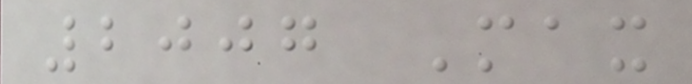2007 Max
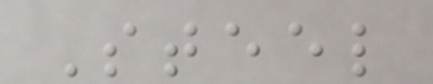Steel
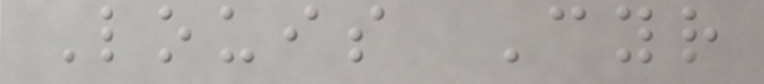Louis Cyr
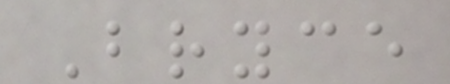Bryce
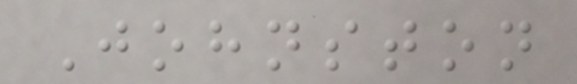Johnston
